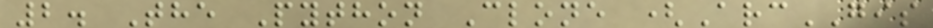2. The Python Clone (ArcGIS
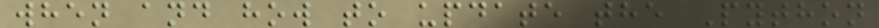when and how to update the Python
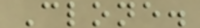Clone.
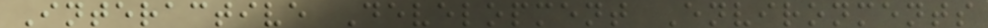Interactive Development Environments
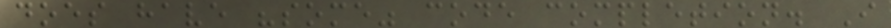does have "some" code completion. I
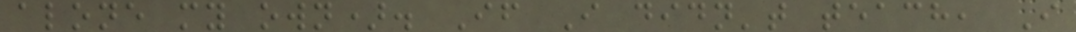alone my own). If I didn't teach, I
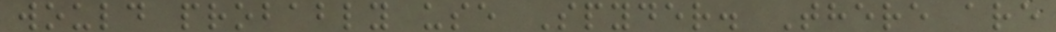would probably use Spyder. There are
